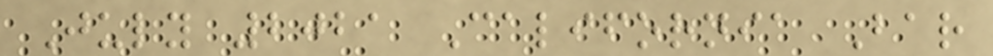July 2021 California Bar
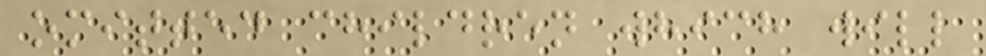omitted children which will
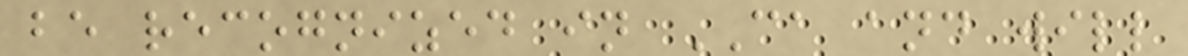be recognized in CA and will
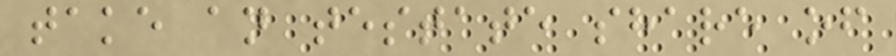take an testate share of
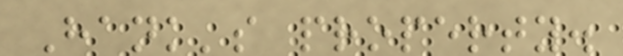Hank's property.
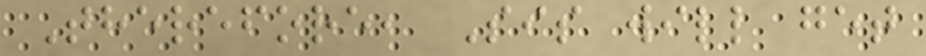Therefore, Sis will get
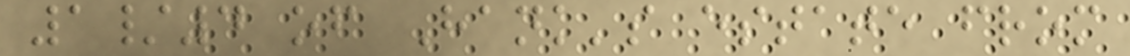1/4 of Hank's estate from
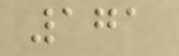171
